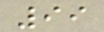99
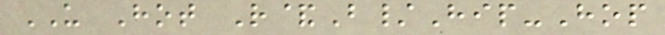US Hot R&B/Hip-Hop
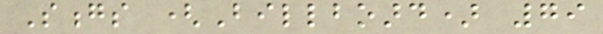Songs (Billboard) 79
